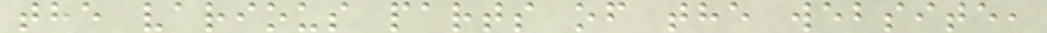the various parts of the website,
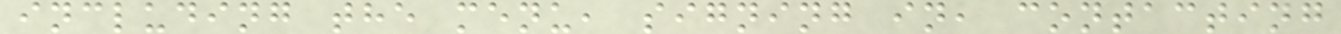including the menu, signing in, contacting
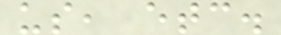us, etc.
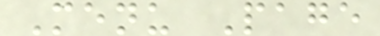Menu Page
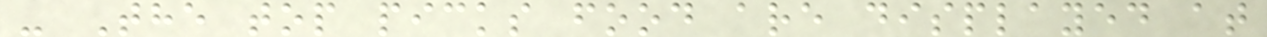- The top picks food are displayed at
